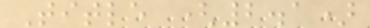Title (2.1)
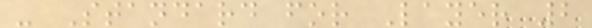- Standard for Layer 2
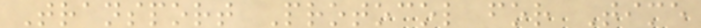Transport Protocol for Time
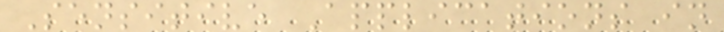Sensitive Applications in
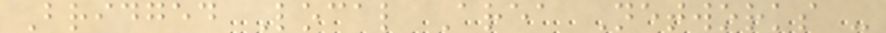Bridged Local Area Networks -
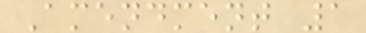Amendment 1
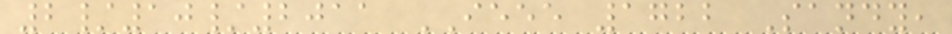2/10/2011 IEEE 1722 Sandy,
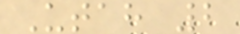Utah 2
